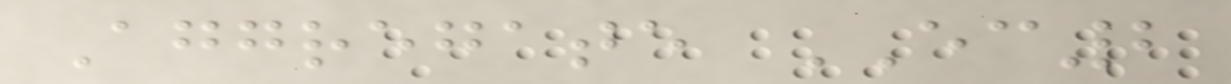Aggregate EC2
